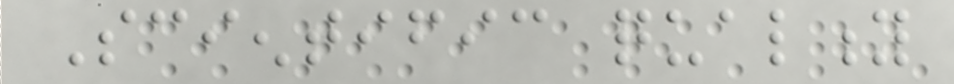Scientific quality
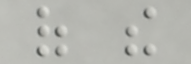of the
